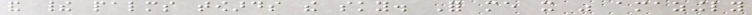and their palms towards the sky. For me it was amazingly
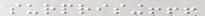surprising!!!
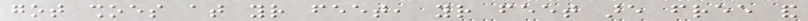got shoes at your feet, your feet are free and
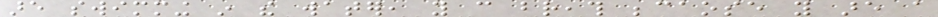are swimming in the water, you can breath becaose you are a
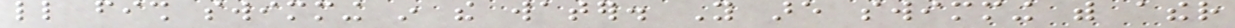little fish swimming in the water. You are swimming with ather
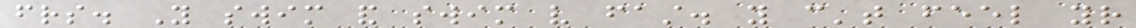friends. You swim and swim very fast. you can't feel your
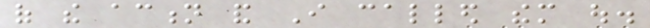of the action and I called them out.
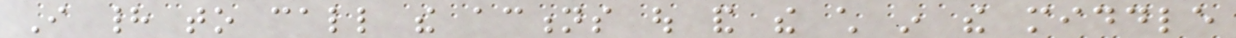I had to call the actions out and the child in the middle
